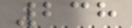238
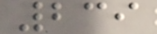239
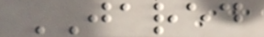JARED
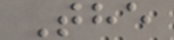The
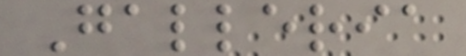Galleria
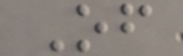Of
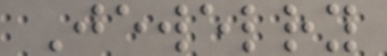Jewelry
